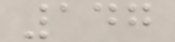147
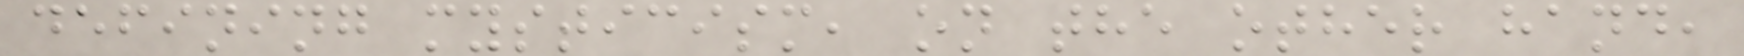defining mysticism, on the other hand,
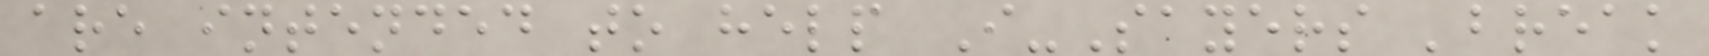are intended to help I-Sayers 'break
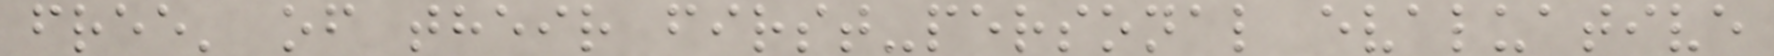free' of their first-personal evaluative
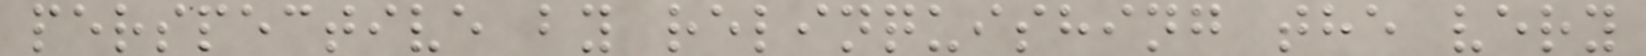perspective by relinquishing the very
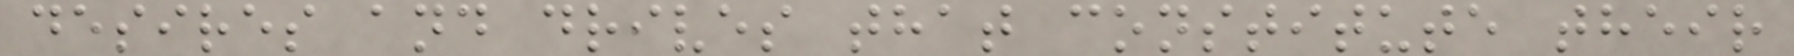desires and drives that constitute their
